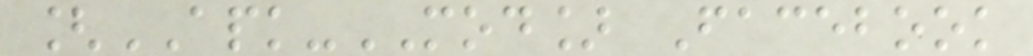[APK-MOD] Facebook
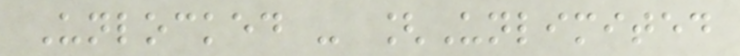Unlocked - [Unlimited
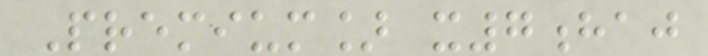Premium] x7haj
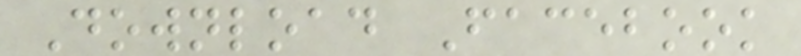Download Facebook
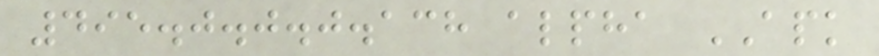495.0.0.0.138 alpha APK
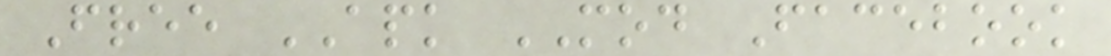Free APK MOD Facebook
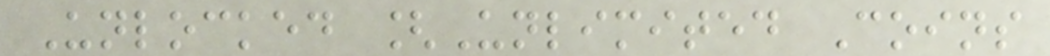Unlocked [Unlimited Coins
